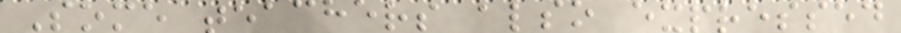Some teachers also expressed
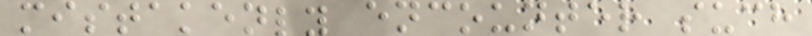mistakenly encounter such
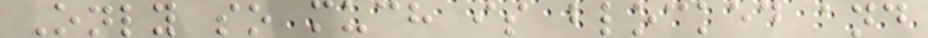Only so much is blocked and
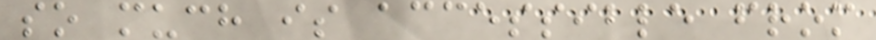so much is accessible from
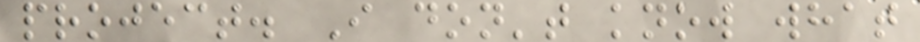project. I don't know what
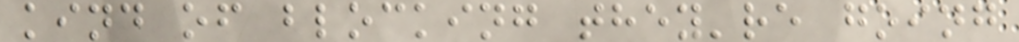kind of blocking they're going
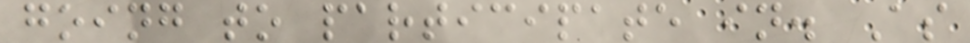going to participate in. As
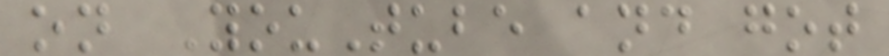on YouTube and got
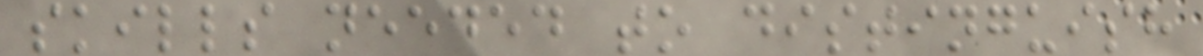skills needed to distinguish
